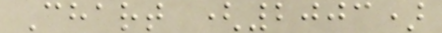Chart (2003)
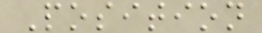Position
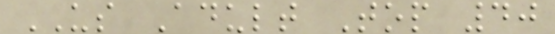US Adult Top 40
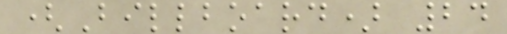(Billboard) 24
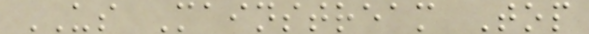US Mainstream Top
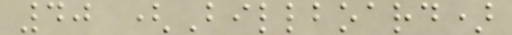40 (Billboard)
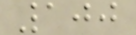100
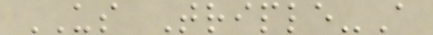US Triple-A
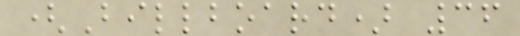(Billboard) 36
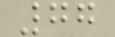77
